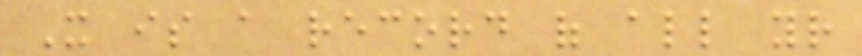It is a record of all your
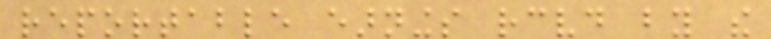reportable earnings received by the
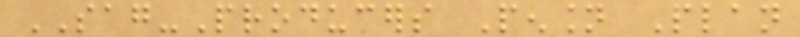SAG-Producers Pension Plan
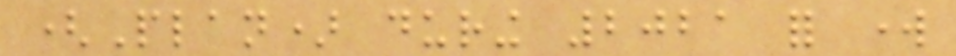(Plan) during 2021 for work
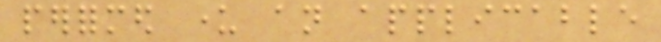performed under an applicable
